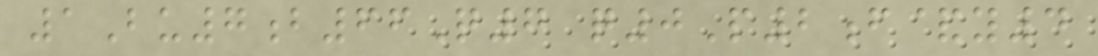1Bu7b66Q7 q0P2f&y4
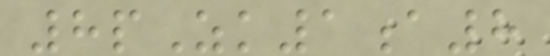8pZk1a8
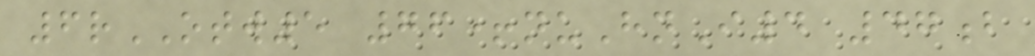6rOTW5 76+nuHnI4 47b
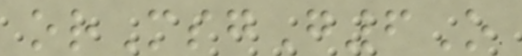orMsgG6O
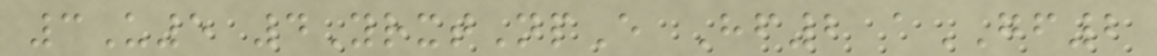3U5 4YrxtNpE Hf2 aGF2
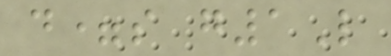d=s g1L
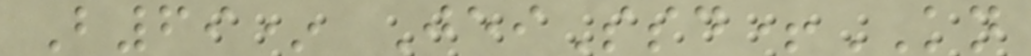B69* JeiSsd+KN
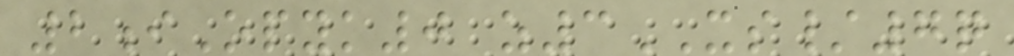2iOpyk0 z3XS/7q
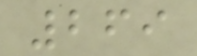269
